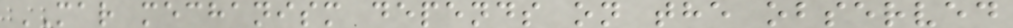MAR mechanism depends on the observed
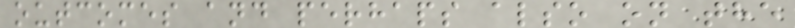outcomes and perhaps also on the
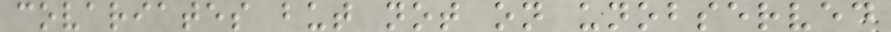covariates but not on unobserved
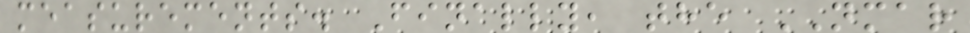measurements. Finally, the NMAR
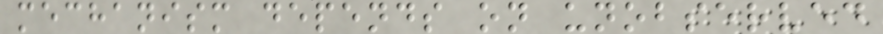mechanism depends on unobserved
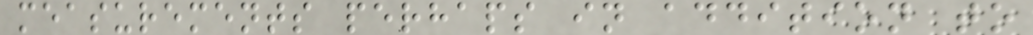measurements perhaps in addition to
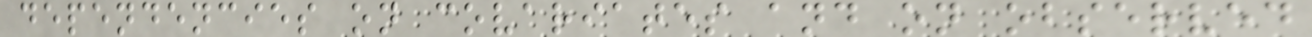dependencies on covariates and on observed
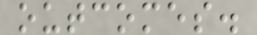outcomes.
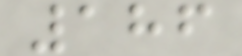186
